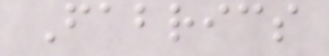Fabrics
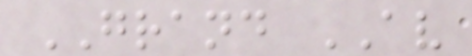GRAND AV
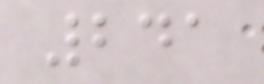241
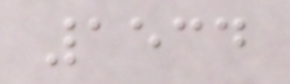1534
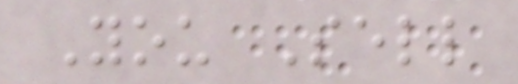You Sell
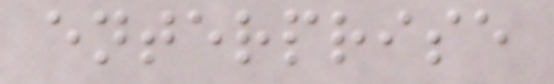enterprise
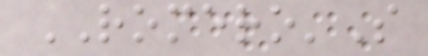ROMERO'S
